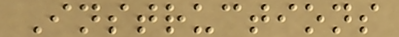Instructions
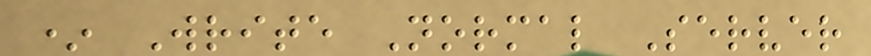* Write Normal Server
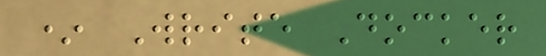* Write Docker
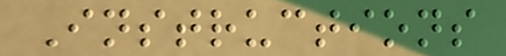Instructions
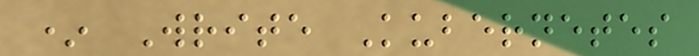* Write Kubernetes
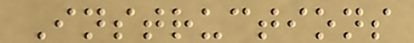Instructions
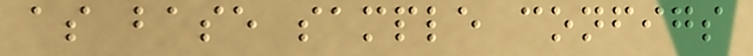as base sample configs
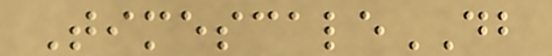TimescaleDB
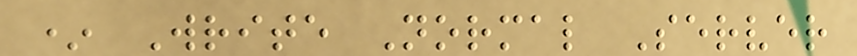* Write Normal Server
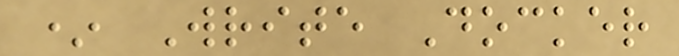* Write Docker
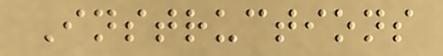Instructions
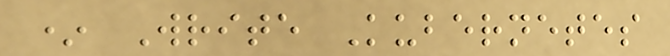* Write Kubernetes
